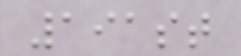191st
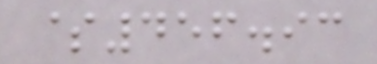$456.93
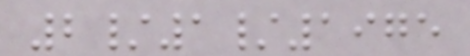2/1/1975
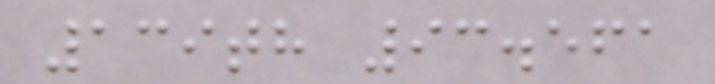139th 93.561
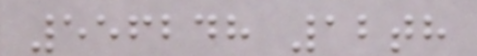556248 12th
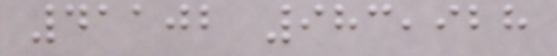41102 983,928
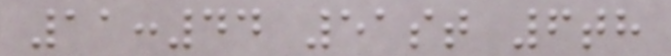11:44 51st 6th
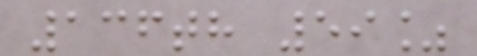136th 59%
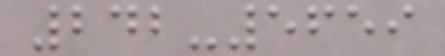242-5659
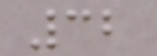32
